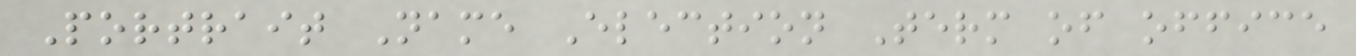Portrait Name Election Term of office
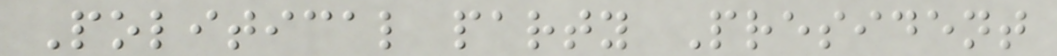Political party President
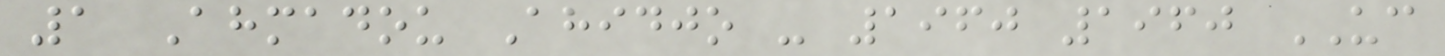1 Ahmadou Ahidjo - 1960 1960 UC
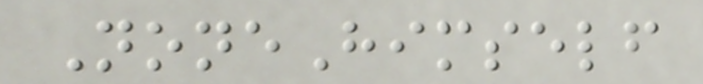NoneHimself
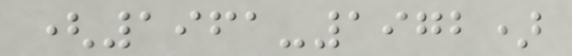(1961-1972)
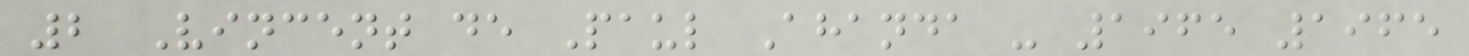2 Vincent de Paul Ahanda - 1965 1965
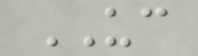UC
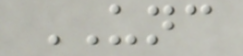UNC
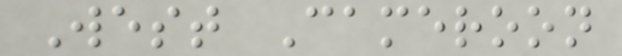West Cameroon
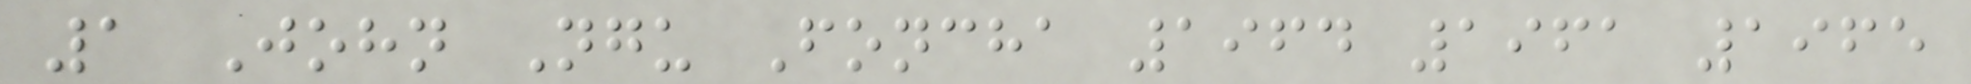1 John Ngu Foncha 1964 1961 1965
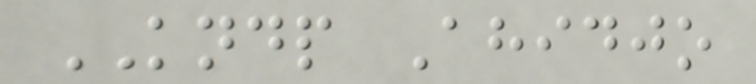KNDP Ahidjo
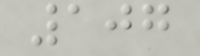107
